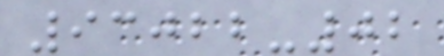93022-02
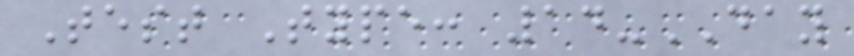Test Type: 14-DAY
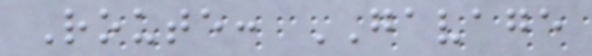Route: GAVAGE
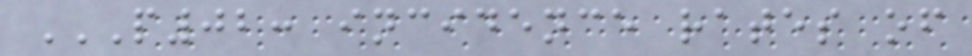P02: INCIDENCE RATES OF
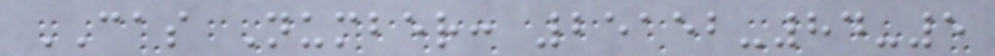CAS Number: 25152-84-5
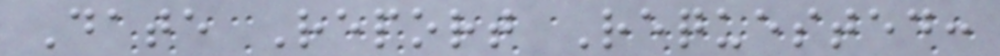Date Report Requested:
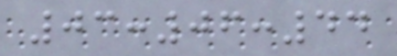03:06:44
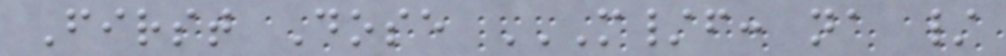First Dose M/F: NA /
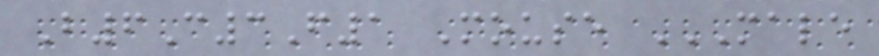B6C3F1 Mouse MALE
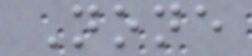None
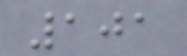101
